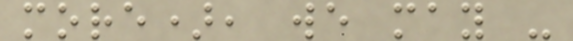more), we may -
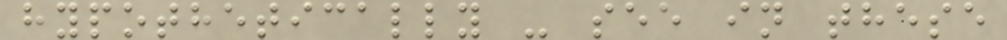hypothetically - see in these
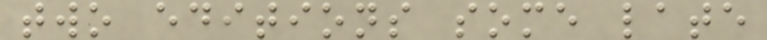two editions some late
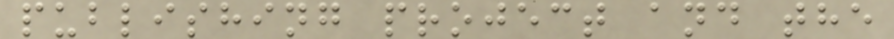publishing project and the
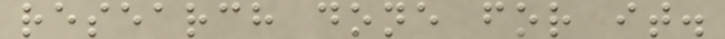research done for it.
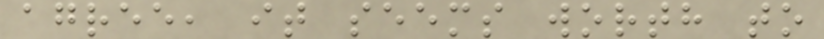agree, it seems worth to
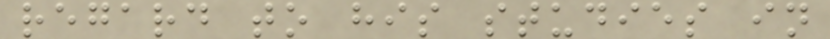regard to his studies in
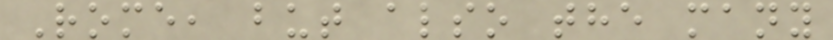Rome, but also the many
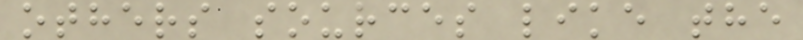others sources like the
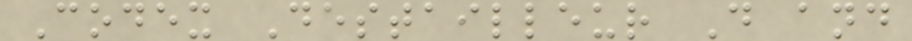Codex Destailleur D and
